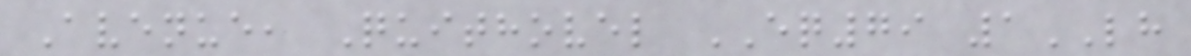Avenue, Quithovel EQ79 1LH
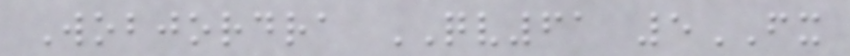Wobjordra QV61 5FX
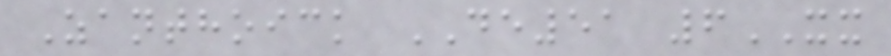Zanthoick DE51 6XX
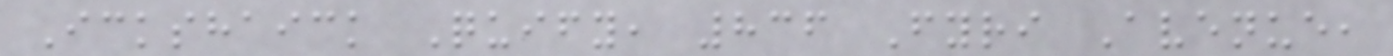Ickshaick Quify, 836 Fyri Avenue,
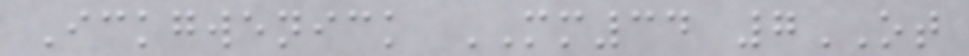Ickgwenick MM34 7OT
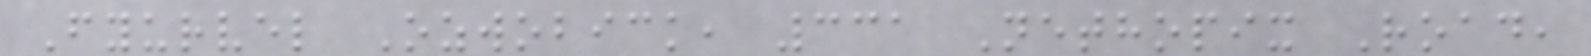Fyurvel Ozwobick, 331 Nethopix Road,
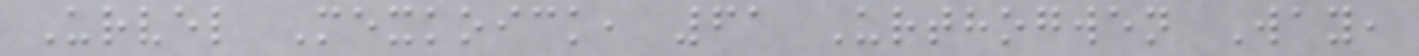Urvel Mexkoick, 61 Urthogwen Way,
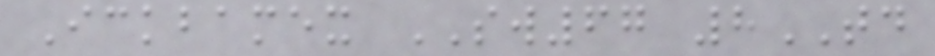Ickbamex SW67 8TD
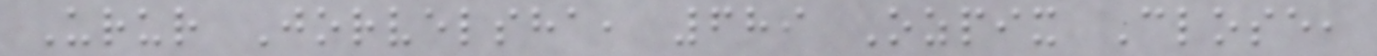Urur Jorvelsha, 689 Ozpix Close,
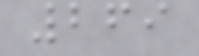269
